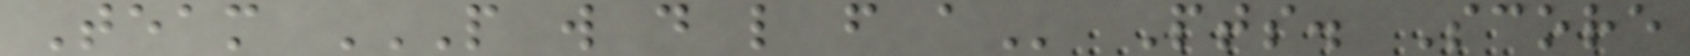Team P W D L F A Pts. Score
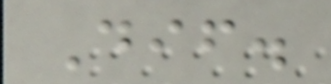Dif.
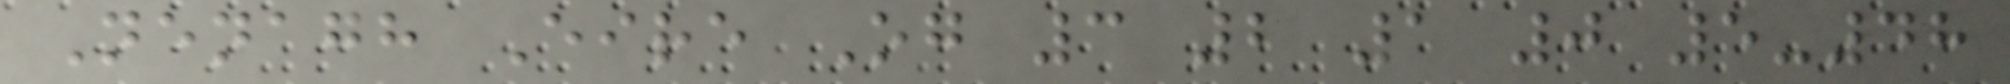Nenagh Eire Og 3 2 1 0 5-48
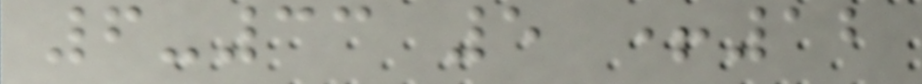6-33 5 +12
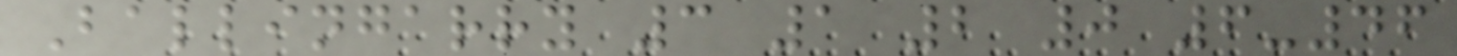Ballingarry 3 1 2 0 6-46
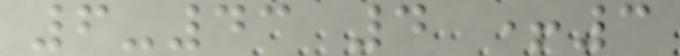6-43 4 +3
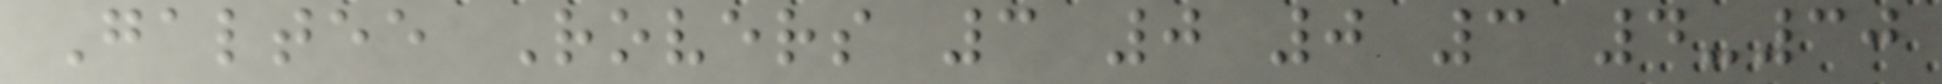Galtee Rovers 3 0 0 3 4-30
